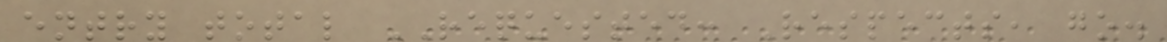entry total REQUESTED: Respects, go.
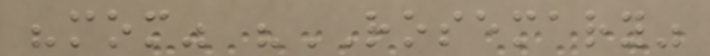"mom" "ROSEMARY"
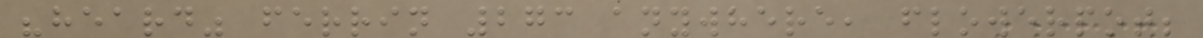"heard" ferrin 273 anywhere, flowerpot;
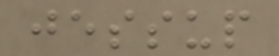jessup
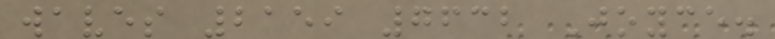waves 2159 7632 Joyce.
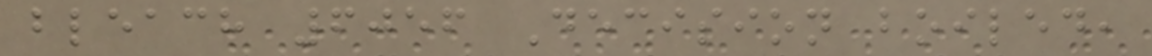bleach 6056 Decision boiled,
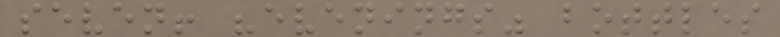seven! "evenings" bottles
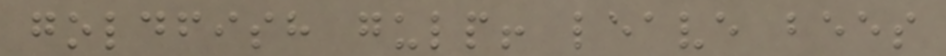goldfish gulp! leave bees
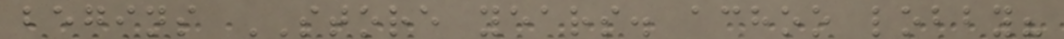begins STORE years. achoo lobby?
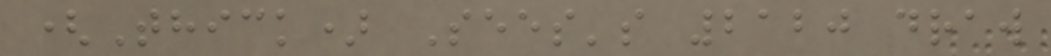(Thick) Sees's 2120 draw
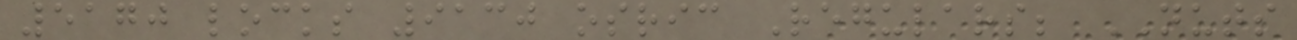5170 locks 9130 osric Regulars; NUTS
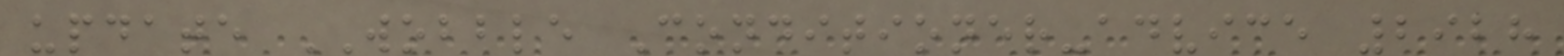update WOBBLE Conditioner-advice 2928
